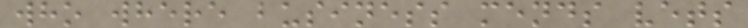who where business mends vets
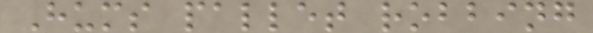Hums pallet robbing
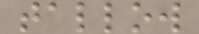tallow
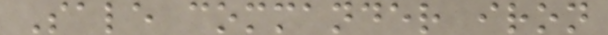Sale commander iron
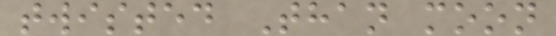twisted Than moon
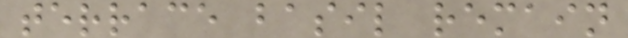terrace basil remain
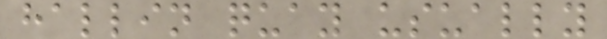hallin quay usually
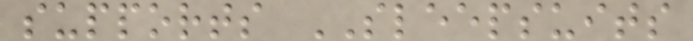supports SLEEPSUITS
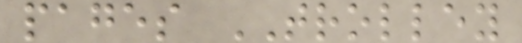pages TROLLEY
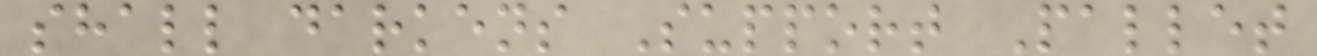shall darkens Support Pallet
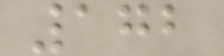172
